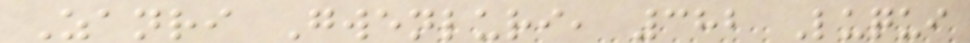Zanri Gwenluri, 382 Luqui
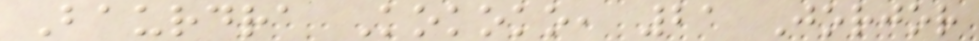Baurdra Kokoko, 21 Jorjor
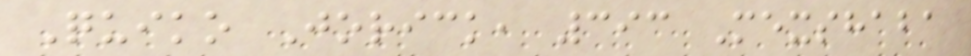Quiko Jorick, 393 Mexshaba
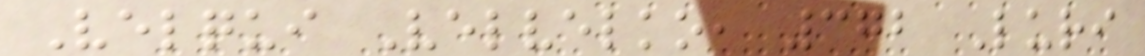Velqui Velvelko, 372 Luri
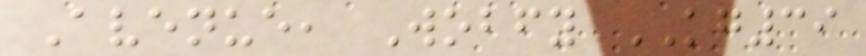Avenue, Wobfy KG39
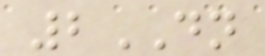2DN
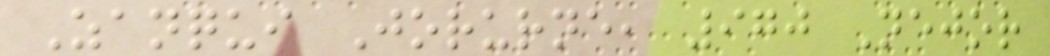Zanqui Jorurne, 970 Nejor
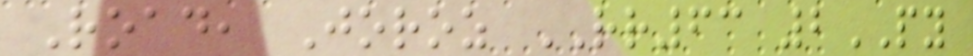Road, Joroz RR63 2PY
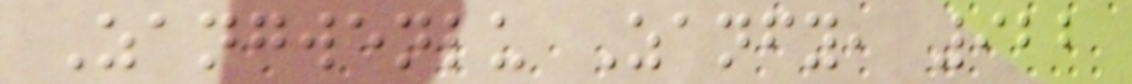Zangwenlu Zanfy, 922
